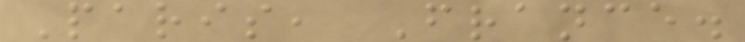Paris, France.
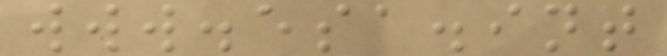www.esa.int
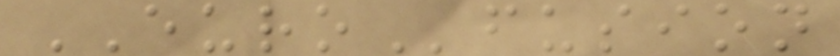EUROfusion
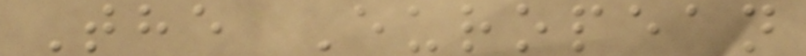The European
